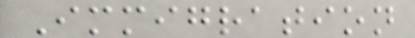Immigration
